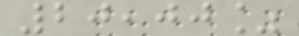20,00%
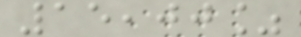15,00%
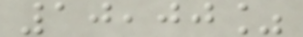10,00%
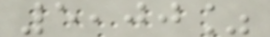5,00%
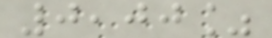0,00%
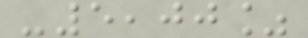-5,00%
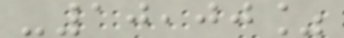-10,00%
